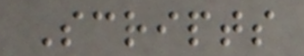Scripts
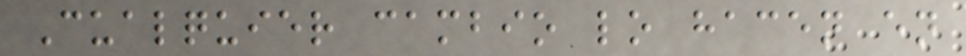Cualquier cambio lo hacen en
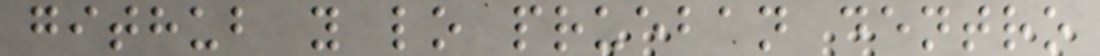github y lo prueban dentro
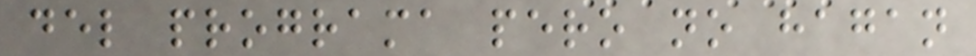del programa pero no hagan
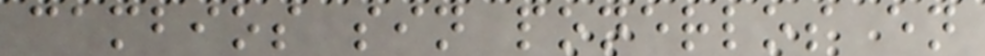cambios sin ponerlos en
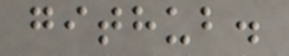github.
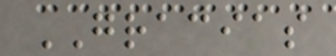GRACIAS
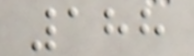188
